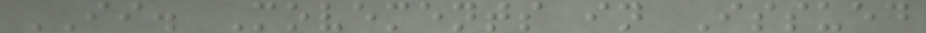II. Movements in Issued
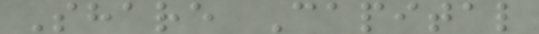Share Capital
